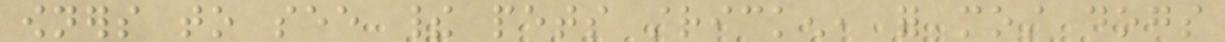owners to see their pets stricken, for most dogs
